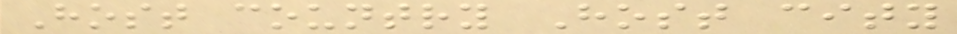Host country Host city
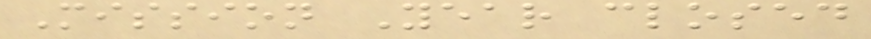Mission Year closed
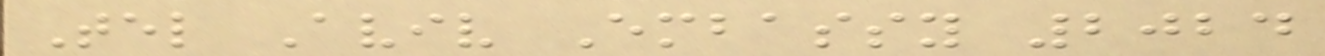Tel Aviv Embassy 2024
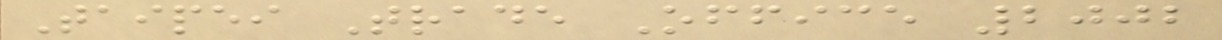Taipei Trade Office 2002
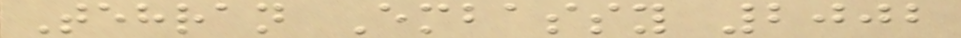Tehran Embassy 2002
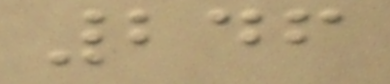246
